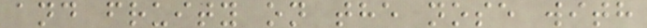and fruity on the nose with
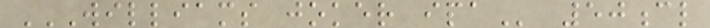WILLIAMS JOKER IPA 50cl
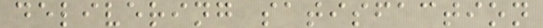delivering satisfaction
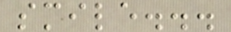smile...
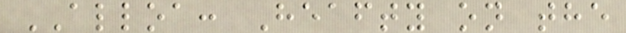ALLOA: Heafty on the
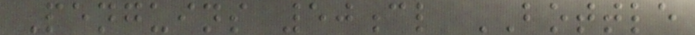Penguins 50cl BOTTLE
